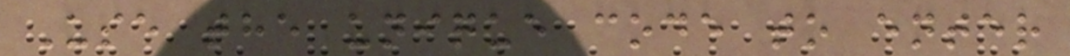Use the unique code to enter
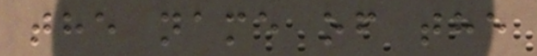the name of the
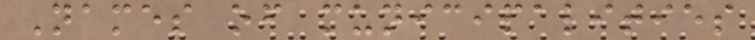Names of municipalities
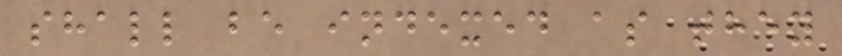shall be indexed as they
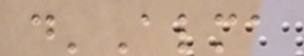d'Alma
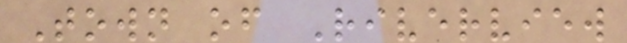Town of Riverview
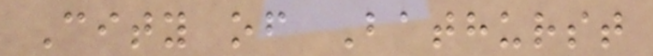City of Bathurst
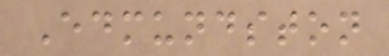Edmundston
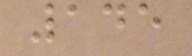145
